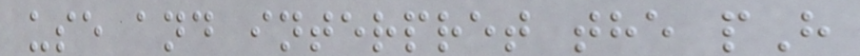use and interpret the pH
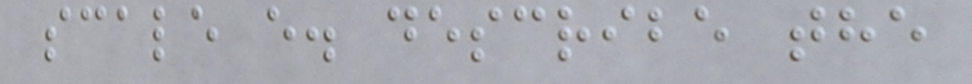scale e. describe the
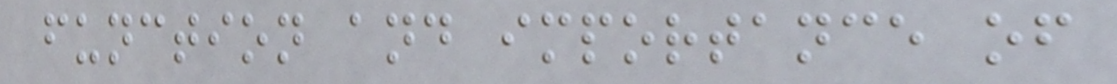function and importance of
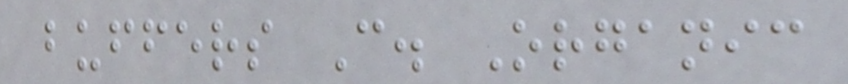buffers C. Organic
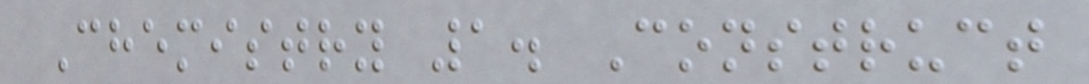Chemistry 1. Construct
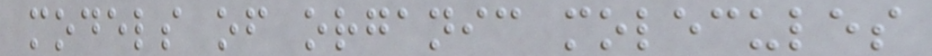models of organic molecules
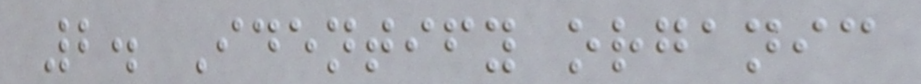2. Identify organic
